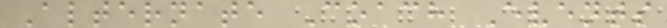Alternate Coach Events
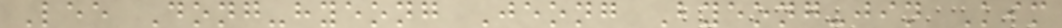Lee Dong-hyeong Jeong Byeong-jin Kim
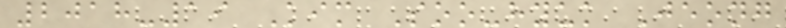2018-19 Kim Soo-hyuk Jeong
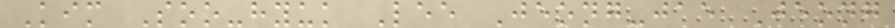Kim Soo-hyuk Lee Jeong-jae Jeong
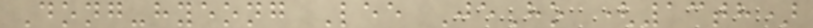Dong-hyeong Lee JeHo (13th)
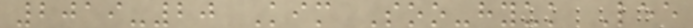2019-20 Kim Soo-hyuk Lee
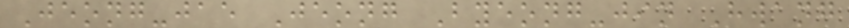Jeong-jae Jeong Byeong-jin Hwang
